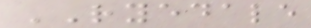RYEDALE
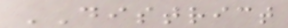DISTRICT
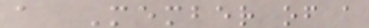a Member of a
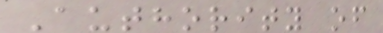Authority of
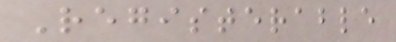Registerable
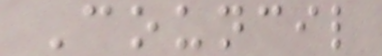Council
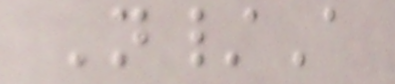N/A
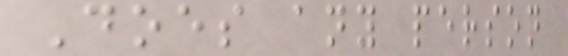Does any person
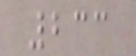233
